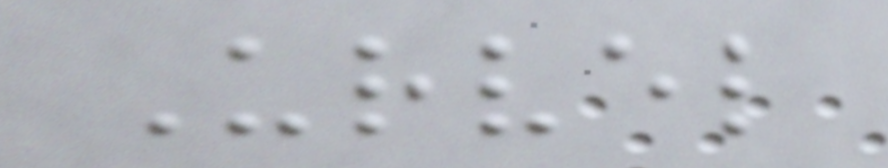Urvel
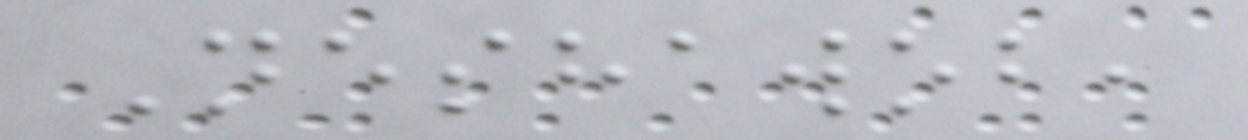Neshawob,
